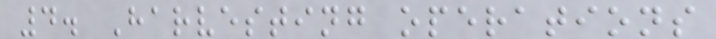4. Harvesting operations
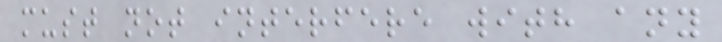must not interfere with any
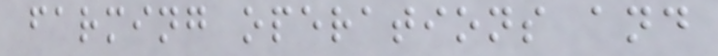farming operations and
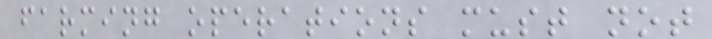farming operations must not
